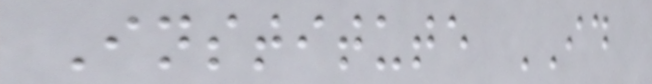Institute ID
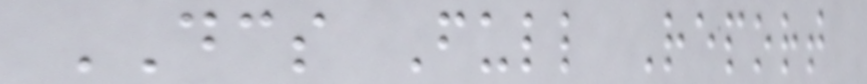DCS Full Report
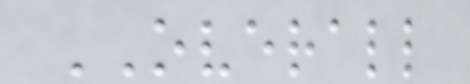OVERALL
